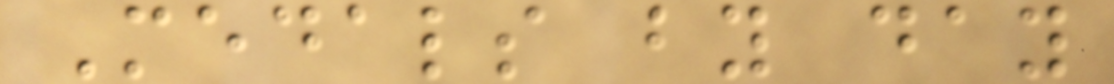Medals by day
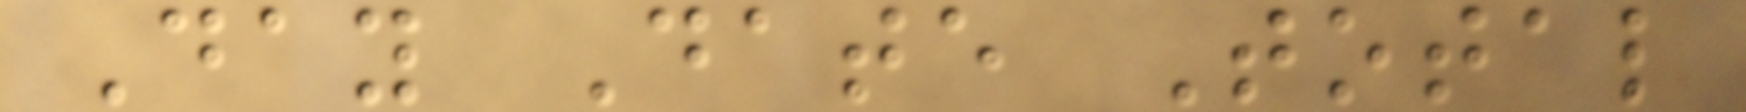Day Date Total
